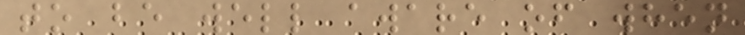to be well aware of when
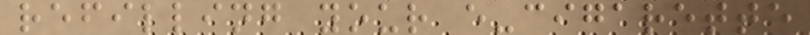refilling your e-cigarette
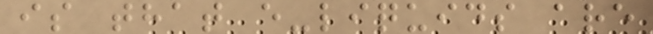is that e-liquids are
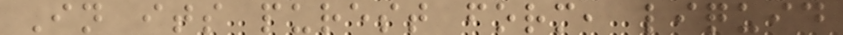In its purest form, liquid
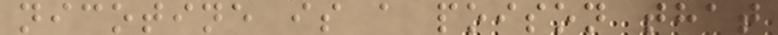nicotine is a poison that
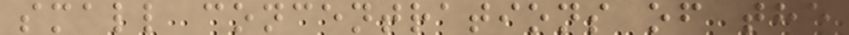small concentrations of the
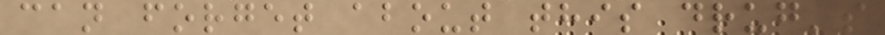can forget about this drug's
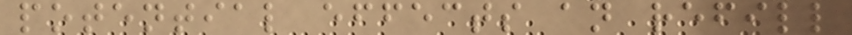potential effects an refill
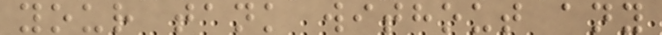your tank without any
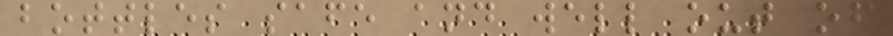bottles safe and well out of
